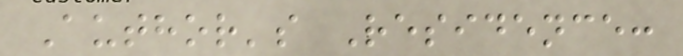Author's Residence:
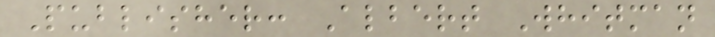Publisher: Albert Whitman
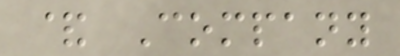& Company
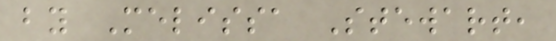by Melissa Stewart,
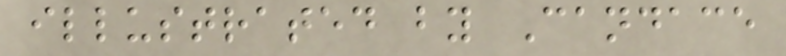illustrated by Candace
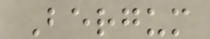Bergum
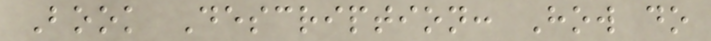Book Description: How do
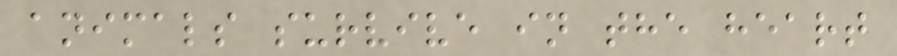animals survive in the heart
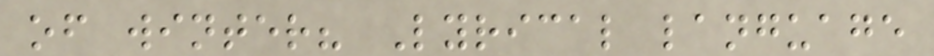of winter? Lyrical language
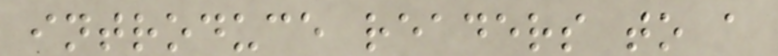introduce readers to a
